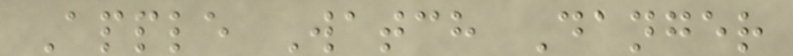Apple Watch Danger
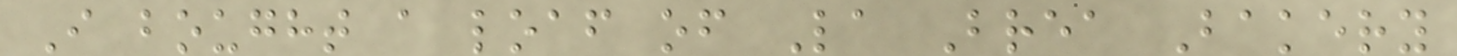I bought a loaf of La Brea Bakery
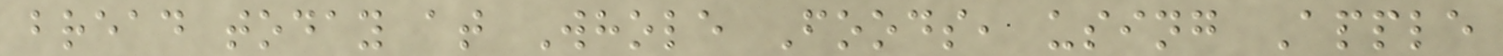bread today at Whole Foods, using Apple
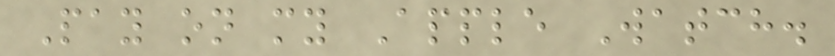Pay on my Apple Watch.
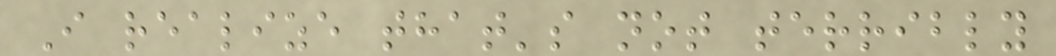I realize that's not terribly
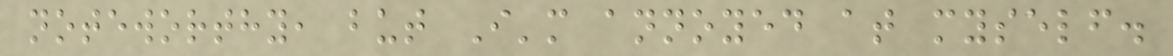noteworthy, but I'm annoyed at myself.
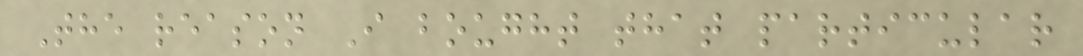The reason I bought that particular
